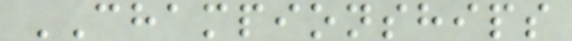CHAMPIONSHIPS
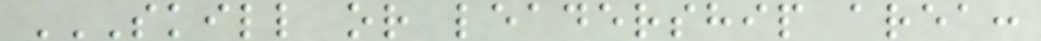SKILL OR LEADERSHIP AREA:
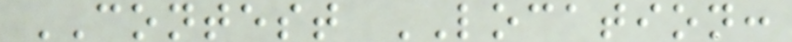CONTEST LOCATION:
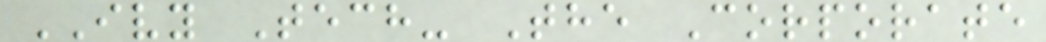IVY Tech- The Corporate
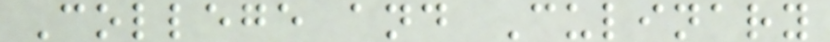College and Culinary
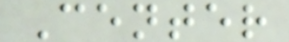Center
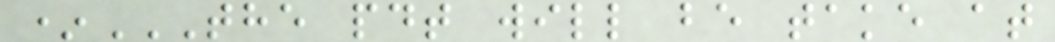*THE PDT WILL BE TAKE AT
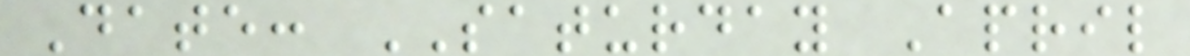Date: SATURDAY April
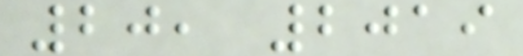20, 2019
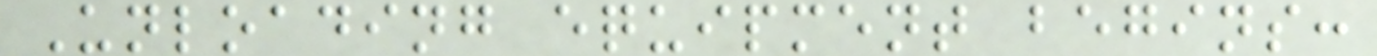Unloading equipment begins:
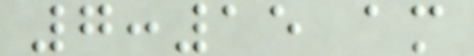7:15 am
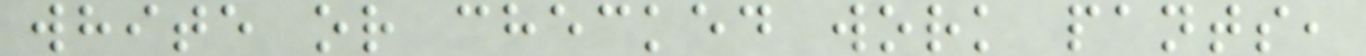white or checked work pants,
